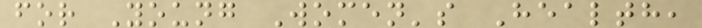for Young Women's Health,
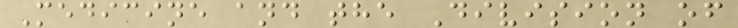Medicine and the Division of
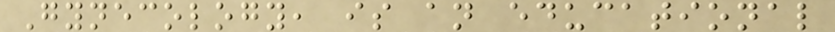Gynecology, is an educational
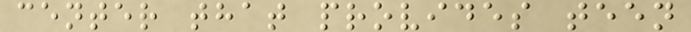center that provides teen
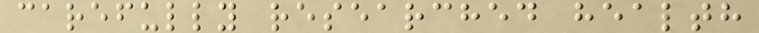carefully researched health
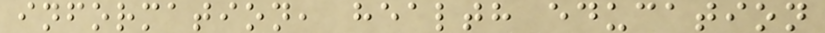information, health education
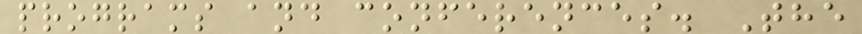programs and conferences. The
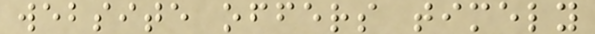website offers timely
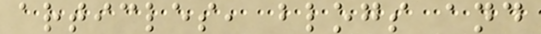articles, blogs and
